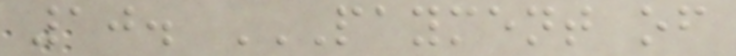10. PAYMENT OF
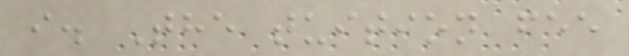i. The tuition fee
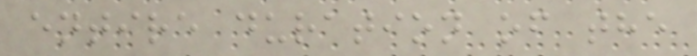entire duration of the
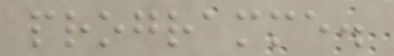programme.
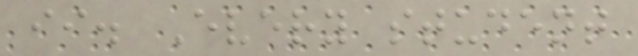ii. Every student
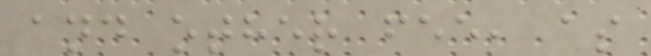and other fee, as
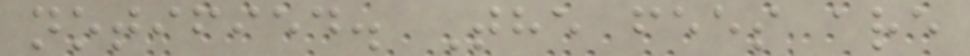notified. The fees are
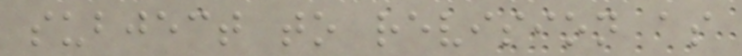subject to revision as
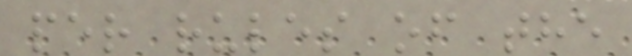per rules of the
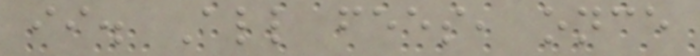ii. All fees, once
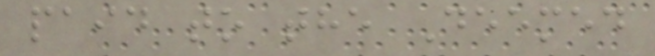paid to the Deemed
